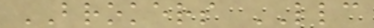BROKERS LLC
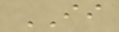II
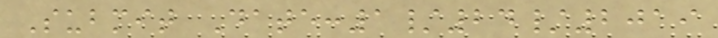Submit Date:1/24/2019
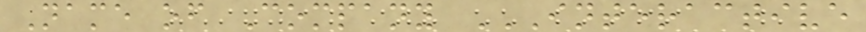Name of Company INTERACTIVE
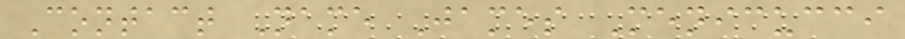Contact Name James Menicucci
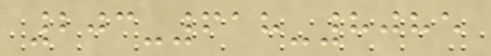203-618-8085
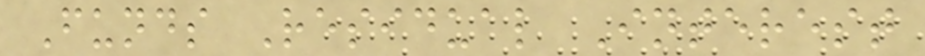Funds Residual Interest
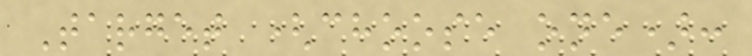Target (choose one):
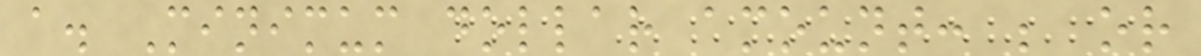a. Minimum dollar amount: ; or
